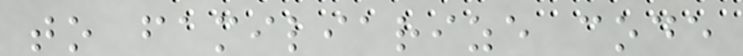to familiarize code
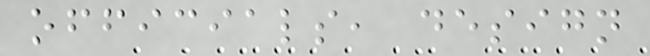officials, design
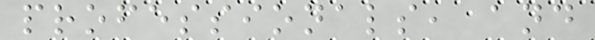professionals, and
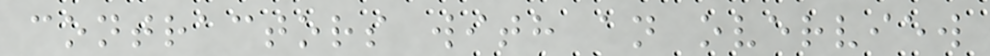contractors with an overview
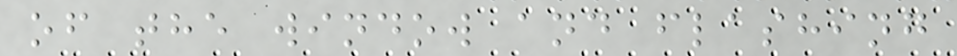of the window and flashing
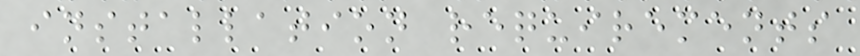installation requirements
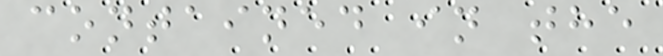contained in the
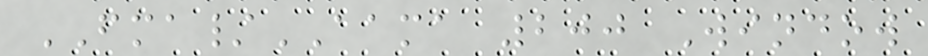FMA/AAMA 200 Window
